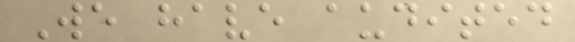We have audited
